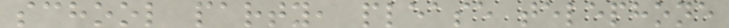school party, please telephone
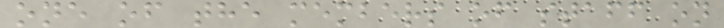one of the members of staff on
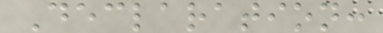Declaration:
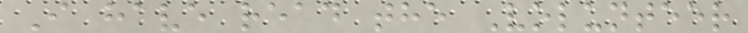I have read the Volunteer
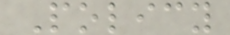Policy
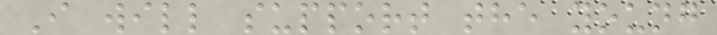I will support the young
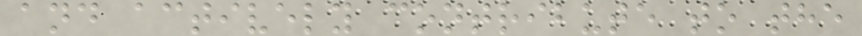and actively contribute to the
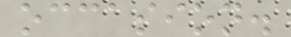occasion.
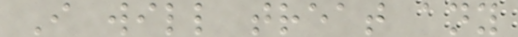I will treat any
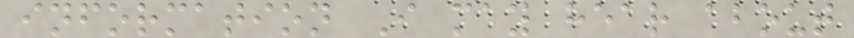information I may hear about
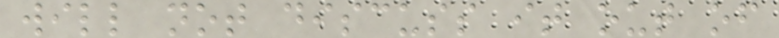will not discuss it out of
